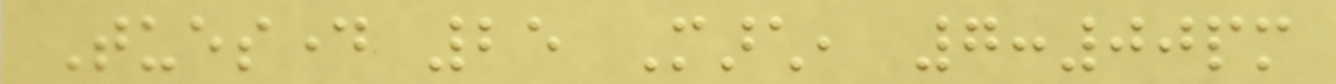Tuesday 25 March, 7:00pm
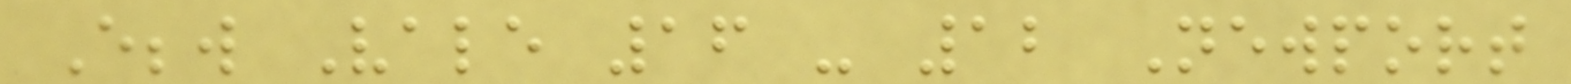Ebbw Vale 16 - 12 Newport
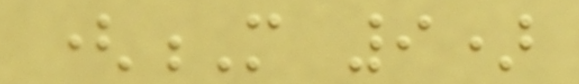(M 9)
